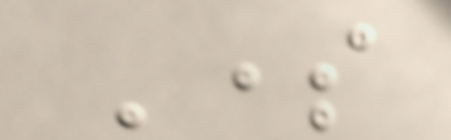Some
